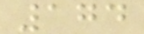174
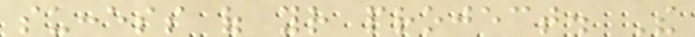success of your project. The
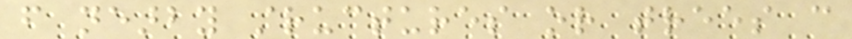from nearby structures or trees can
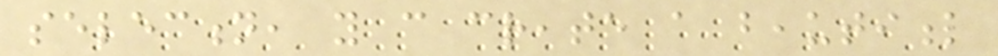selection, you can create a beautiful
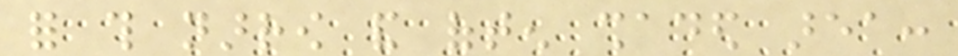for this narrow and often shaded area:
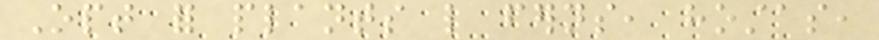Opt for plants like ferns, hostas,
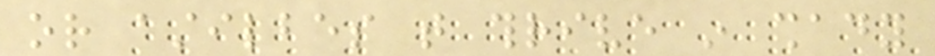or astilbes that thrive in shady
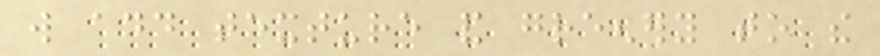will add texture and greenery to the
